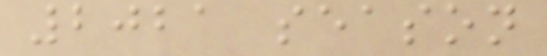2021 season
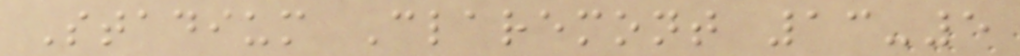Stadium Claremont 13-5
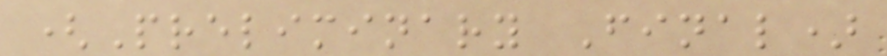(Preliminary Final)
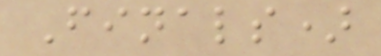Finals)
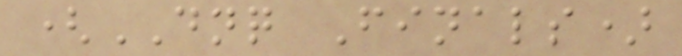(DNQ Finals)
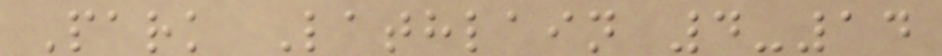Park Lathlain 4-14
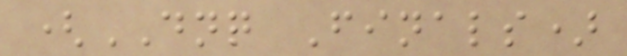(DNQ Finals)
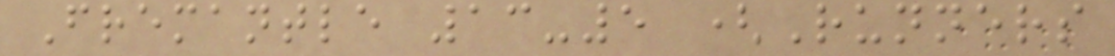Fremantle 13-5 (Runners
